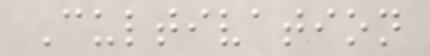Cultivation
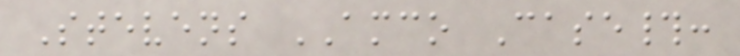Stevens AMCO Case#:
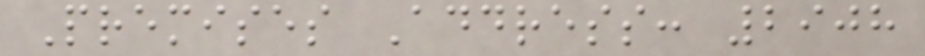Premises Address: 2908
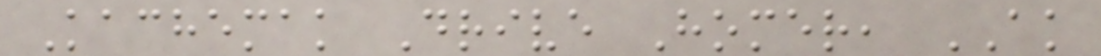Kachemak Drive Homer, AK
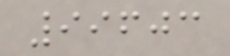99603
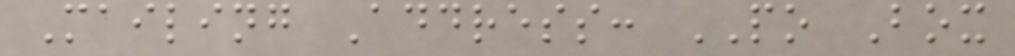Mailing Address: PO Box
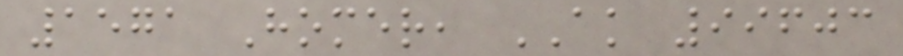1571 Homer, AK 99603
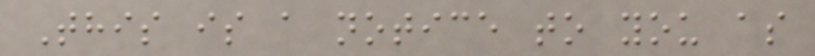This is a notice to you as
